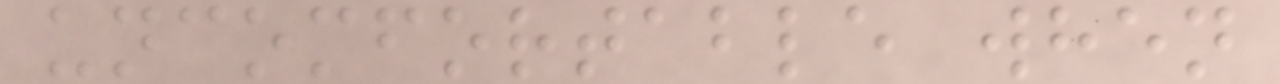uncomfortable when
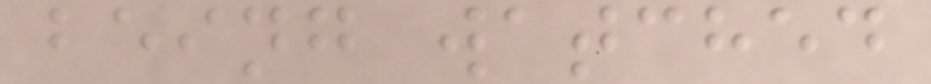being watched
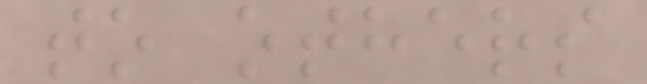to others
